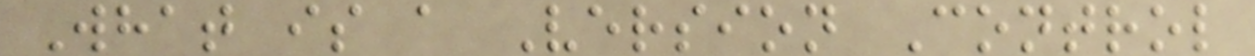What is a Version Control
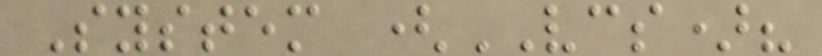System (VCS)?
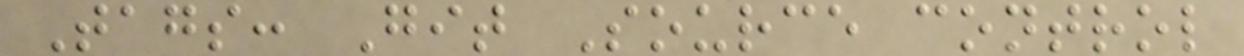Tags: Git Source control
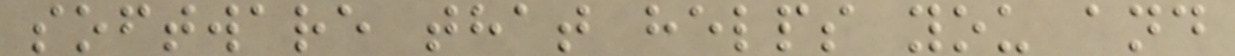software that helps you and
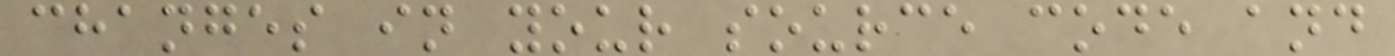changes in your source code and
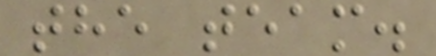the team.
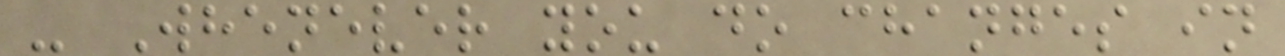- Whenever you do changes in
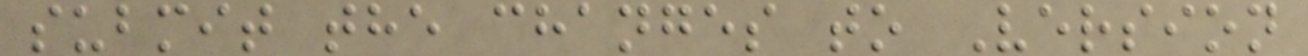submit the changes to Version
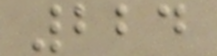224
